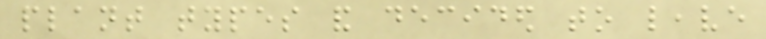plant types and decided to leave
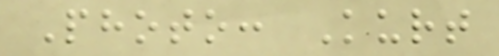Photo: Kurt
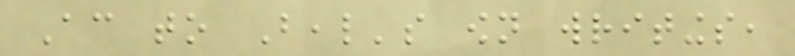According to Beal's own writings,
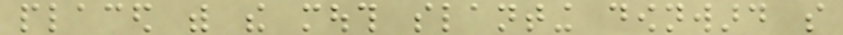placed with the mouth slanting downward so
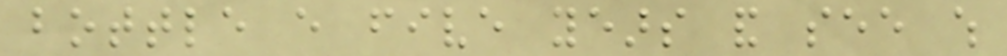bottle every five years and see which
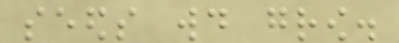seeds would grow.
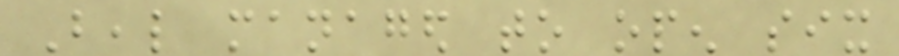Beal managed to open six
